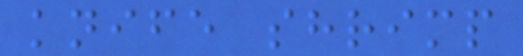knife shrimp
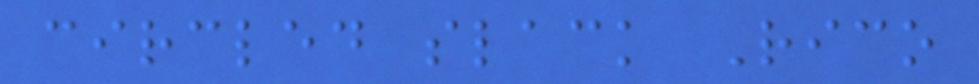circled slack Rico
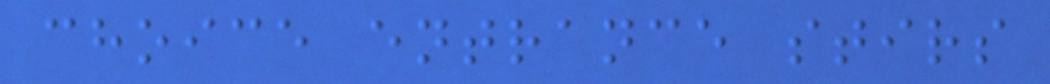choice entrance stirs
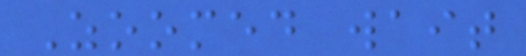Zoomed wait
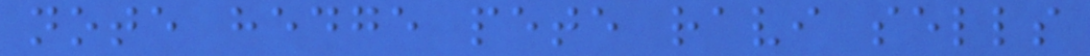note hedge pete ravi sells
